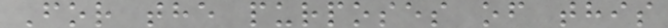For the purposes of this
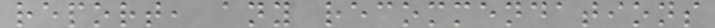report, any recommendations
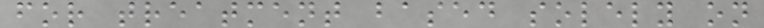for treatment based solely on
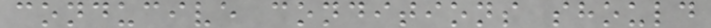conducive conditions should
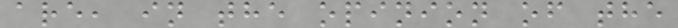are, in the opinion of the
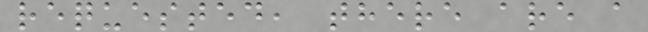requested, there are a
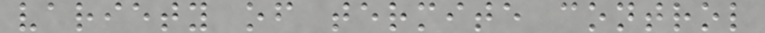variety of termite control
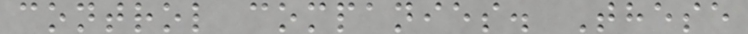control companies. These
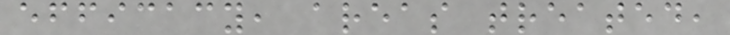efficacy, areas treated,
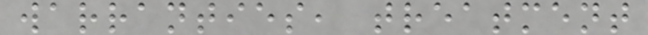warranties, treatment
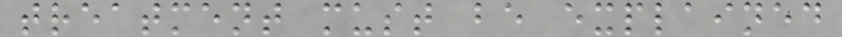treatment must be explained
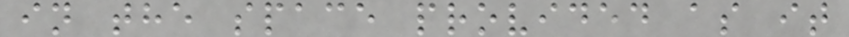in the space provided as it
